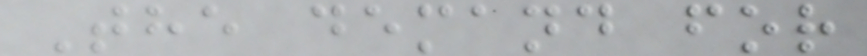The demand for
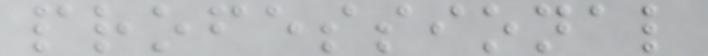professional
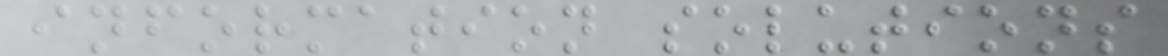information solutions
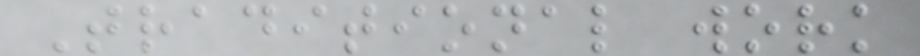Traditional work
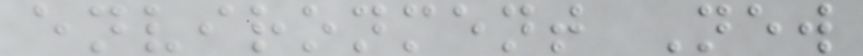environment New
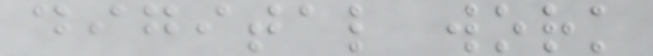digital work
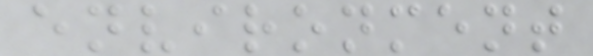environment
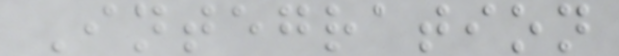Integration
